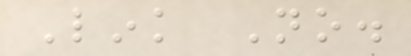Link No.
